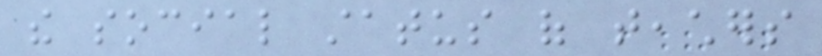the social status of teachers
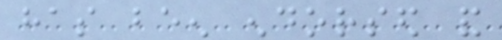has been endorsed and
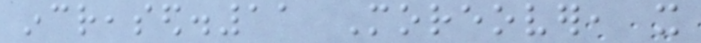increased.11 Moreover, it
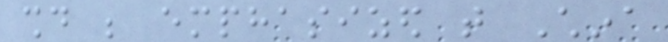should be emphasized that China
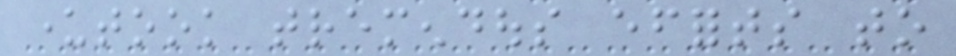undertook tremendous efforts to
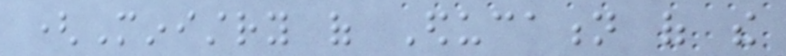(Ministry of Education of the
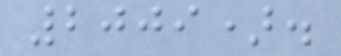2009).
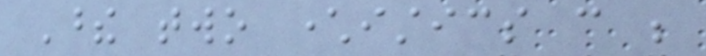These two characteristics can be
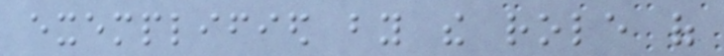exemplified by the role of
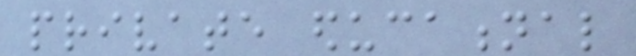private educational
